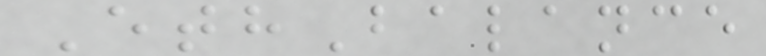EthBalance
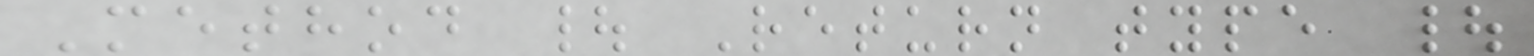Method | Return type |
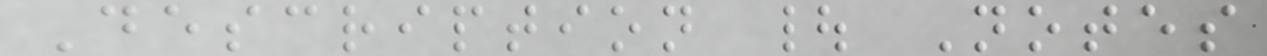Description | Notes
